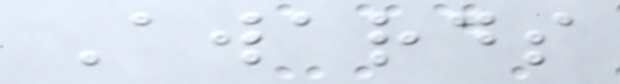Awards
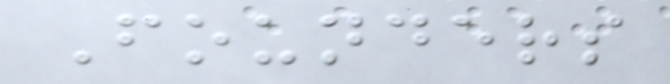Founders
